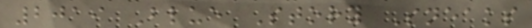2019 Blue Story Sneaks
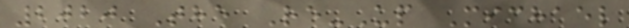2020 The Re-Up Michael
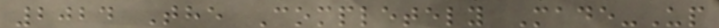2024 The Completely Made-Up
